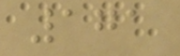171
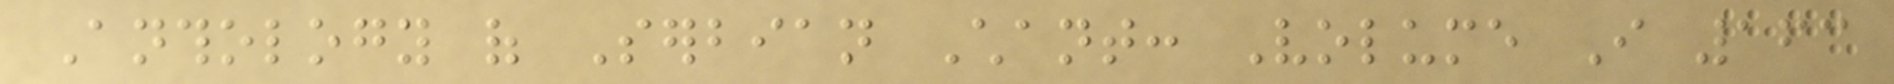Anthology of Serbian Chant: Volume I 163
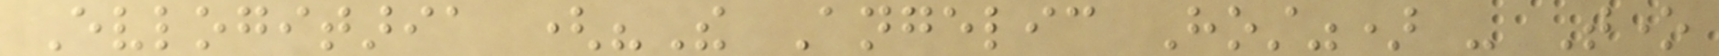Evlogitaria ("The Angelic Host") - Tone
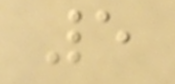5
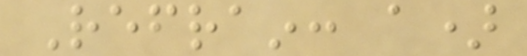Refrain: a)
